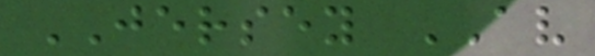JERSEY AV
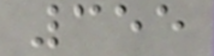355
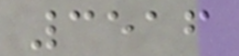3516
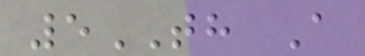5TH A
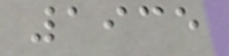1935
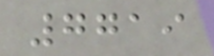7719
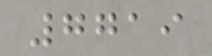7719
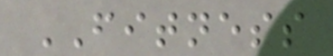FITNESS
